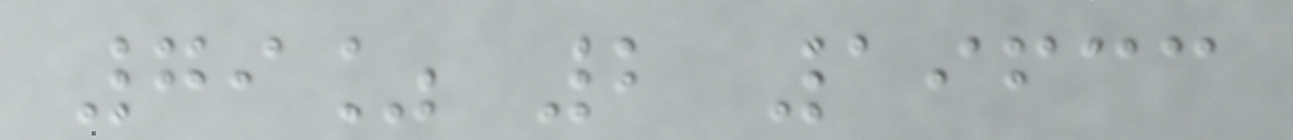79% 2 19633
